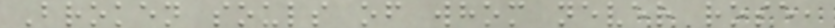Broken souls of whom never rose,
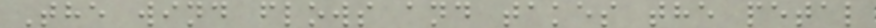The wind flows and takes the petal
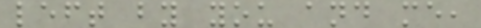left by you and me,
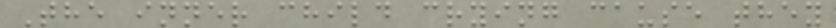The inner child crying cause they
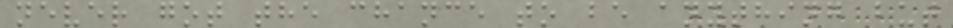never got the chance to be anything but
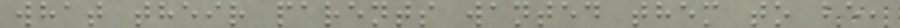what their parents wanted them to be,
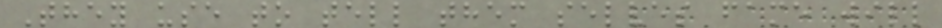They use to tell them selves fame will
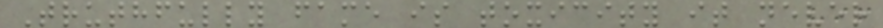Truthfully fame is toxicity it never
